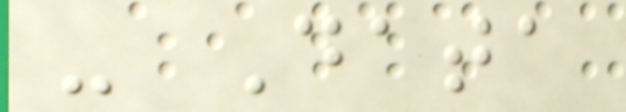- Data
